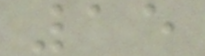15
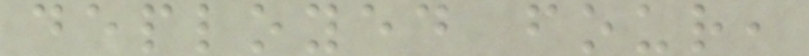deployed four,
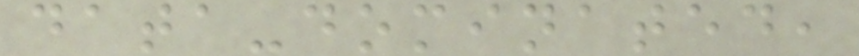data-dominated,
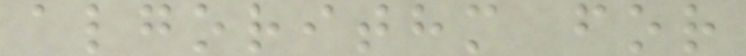algorithm for
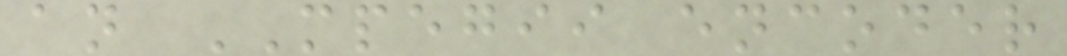an MPEGII encoder
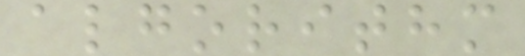algorithm
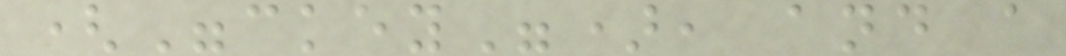("ckey"), and a
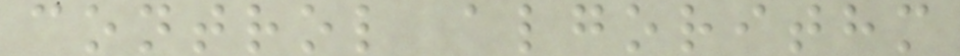control algorithm
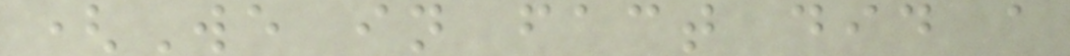(We in fact did a
